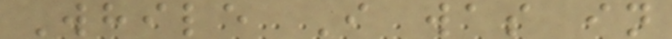While I was in
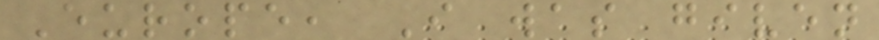Europe, I was given
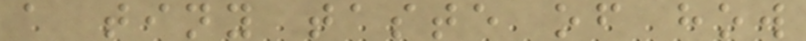a tiny taste of how
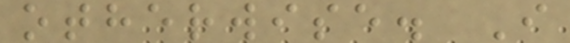otherwise. I
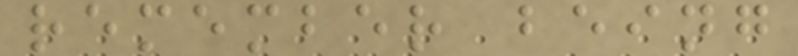remember being
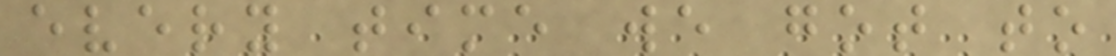every time we got to
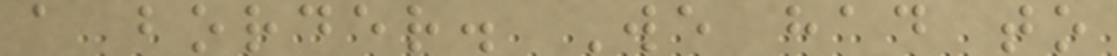a border. We had to
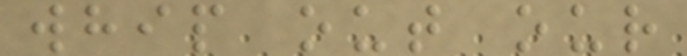whip out our
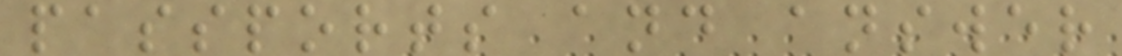passports and answer
